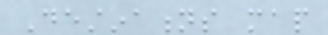Destinations map
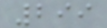299
